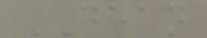DEAN
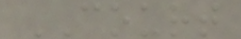COURT
